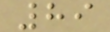89
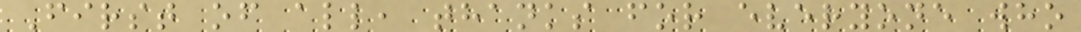First of all, thanks for everyone who
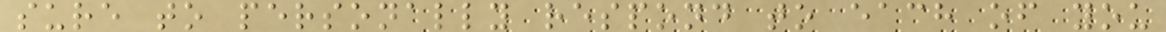sure to personally respond to each of you
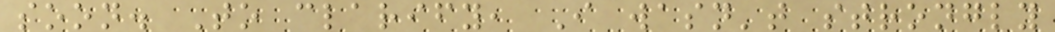soon. To clarify, I wasn't strongly
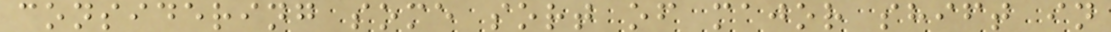considering some sort of major shift in
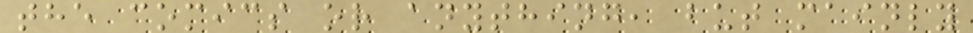the comics or anything, but mainly
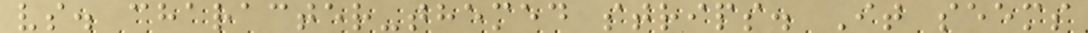vs. character-themed strips. It seems
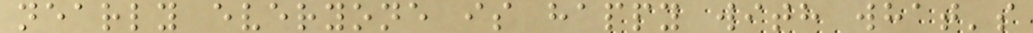nearly everyone is happy with what's
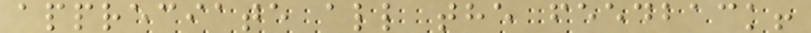appreciate all the feedback!
